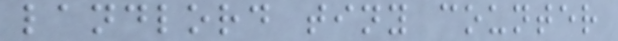landlord tiny counter
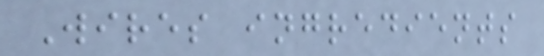Wires ingredients
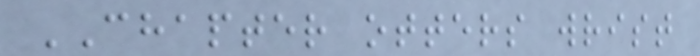CHAPTER otters wrist
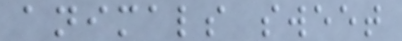animals sweet
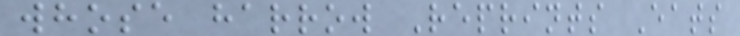whose harrow Reprints Eats
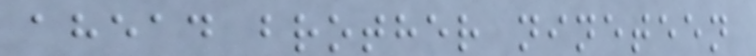ahead brother nineteen
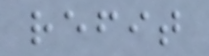refit
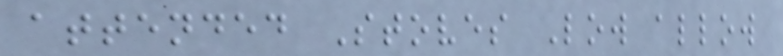attended Stoves Low allow
